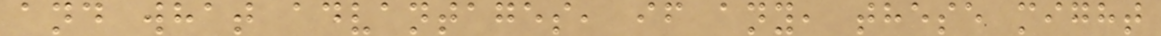and what advantages, if any, these might
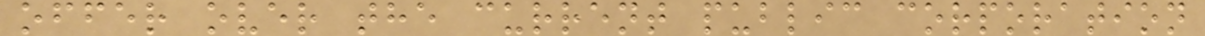offer over the current public corporation
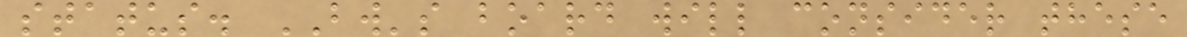status. BW's board will consider these
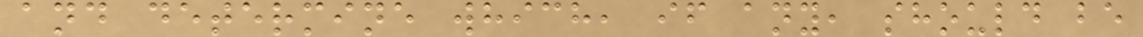and determine which, if any, should be
